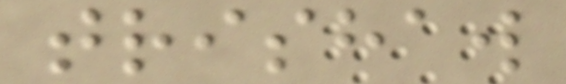trishaw
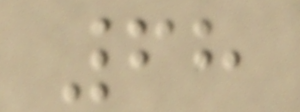68
